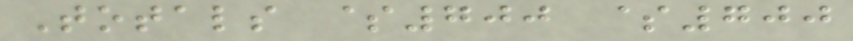Totals $700 $700
